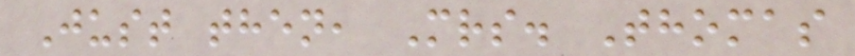Just then, Mrs. Thomas
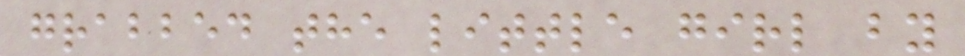grabbed the little girl by
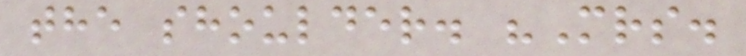the shoulder. "Mrs.
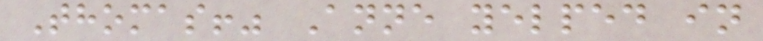Thomas!" Anne yelped in
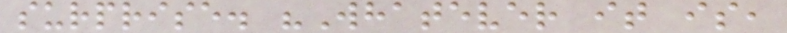surprise. "Whatever it is,
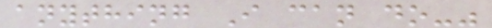anything I can do-"
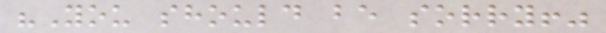"You should be sorry!"
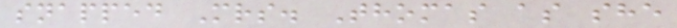snapped Mrs. Thomas as she
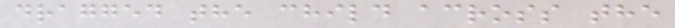dragged the child across the
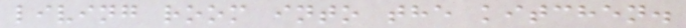living room into the kitchen.
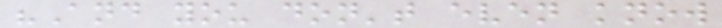"And you don't even know
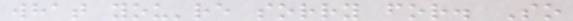what you're sorry for. So
